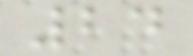24
